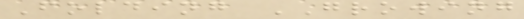Folding GROWING
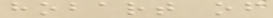hobart of
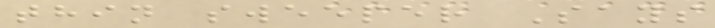thin sweeper Says
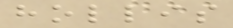hollis
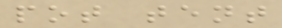pot tent
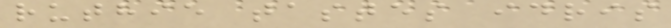ruthie tastes idris
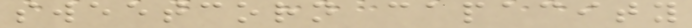sweetcorn capacity
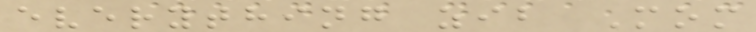everything zib Mom
